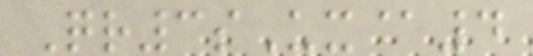Qr3sUx@4
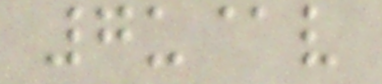7u@v
